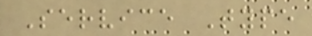Service Type
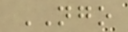NGO
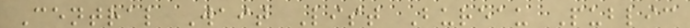Central Wait List Bureau Public
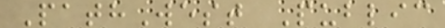PathWest Public
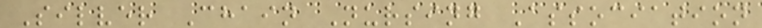Silver Chain Nursing Association
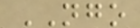NGO
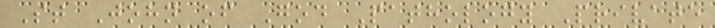St John of God Pathology Private
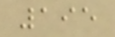195
